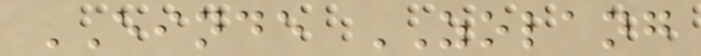EINDE ZOLANG
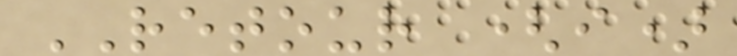RETOUR (i)
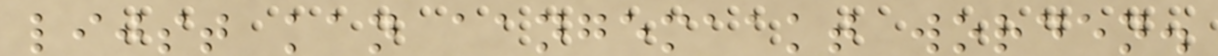lijst kan aangemaakt worden.
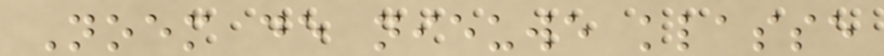Noem de nieuwe klasse
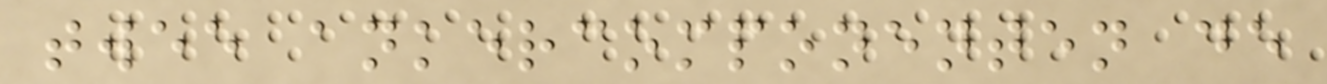twee ankercomponenten de
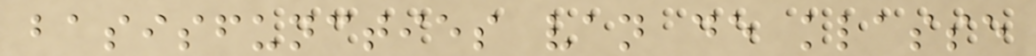basisfuncties van de klasse
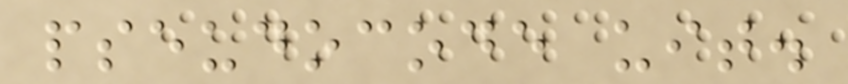pseudocode uit.
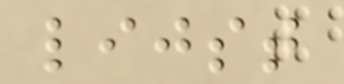lijst
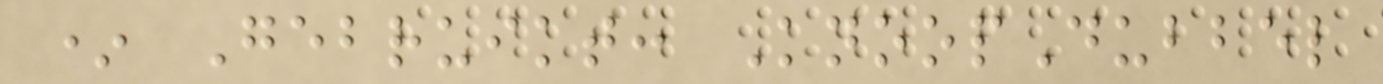* Gebruikt: KnoopDubbel
